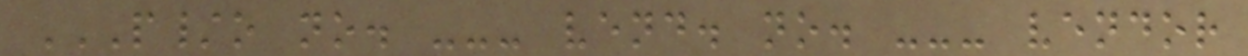P/O NO. --- VEND. NO. --- VENDOR
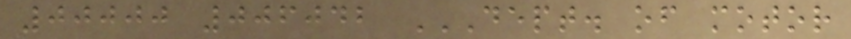00000 006042 DEPT. OF MOTOR
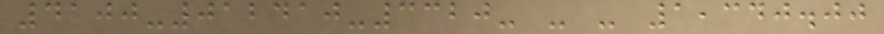4100-012410-3320- - - 1,340.00
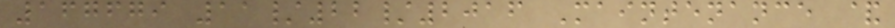167679 11/22/2016 Maintenance &
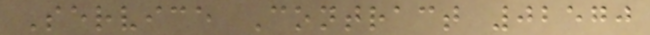Service Contract 02570
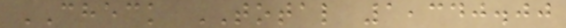CHECK TOTAL 1,340.00
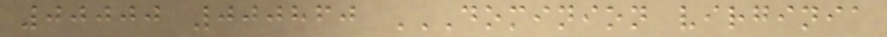00000 000860 DOMINION VIRGINIA
